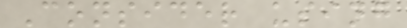Consider using
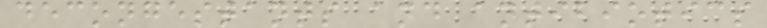decongestants and antibiotics
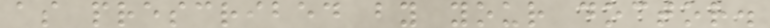as prescribed by your doctor.
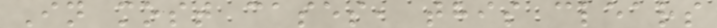In most cases, this clears
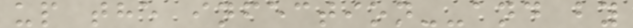up the infection--and by
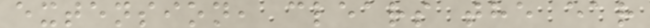extension, clears the ear
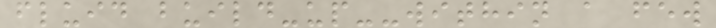fluid build-up--within a few
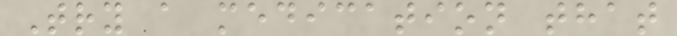Try a medication that
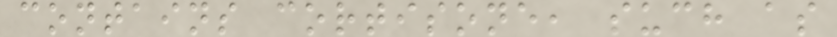contains cortisone, such as
